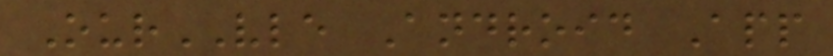OurVLE Android App
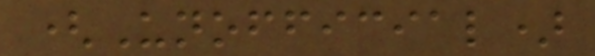(Unofficial)
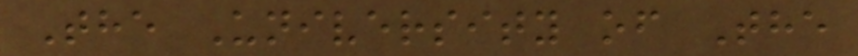The University of The
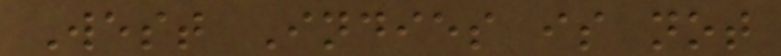West Indies is not
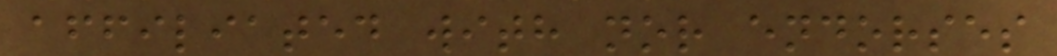affiliated with nor endorses
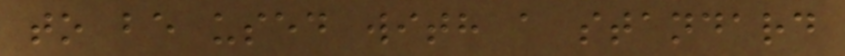to be used with a standard
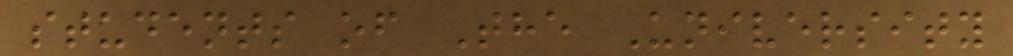students of The University
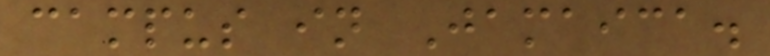campus in Jamaica.
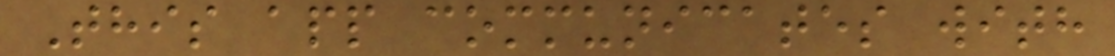This app communicates with
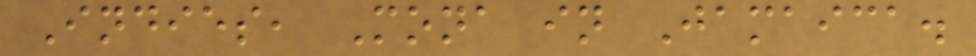Indies, Mona in Jamaica.
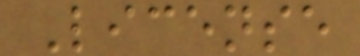License
